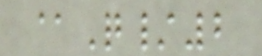@Q/2
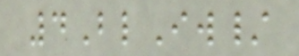4BlIw/
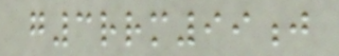g3rrm99j
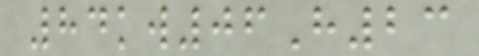84kw06H23
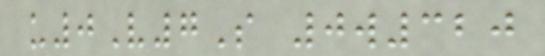u0V7S 0w320
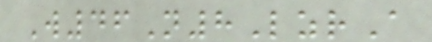W46N8LzrA
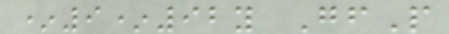*9*92y GfP
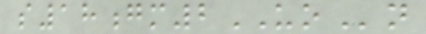s18gm2UOn
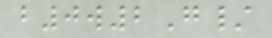b0w2G/
